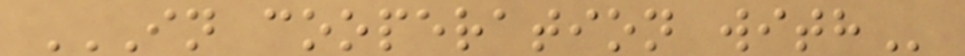IN COOPERATION WITH
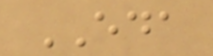EDA
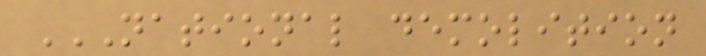NATIONAL DEMOLITION
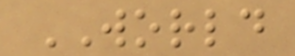WORLD
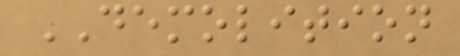DEMOLITION
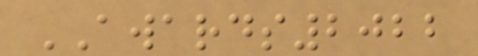AWARDS2022
